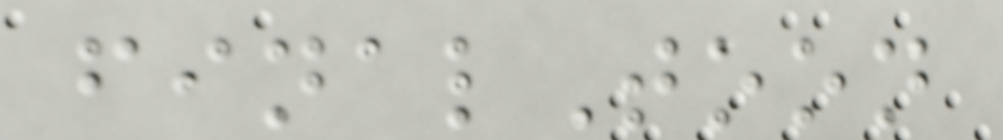finalToon
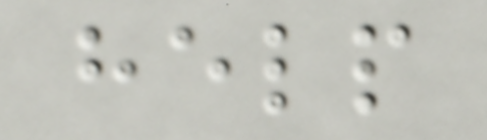help
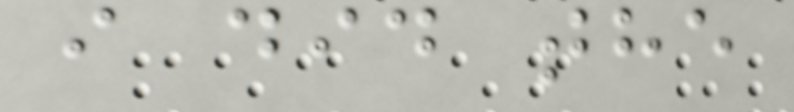i did the
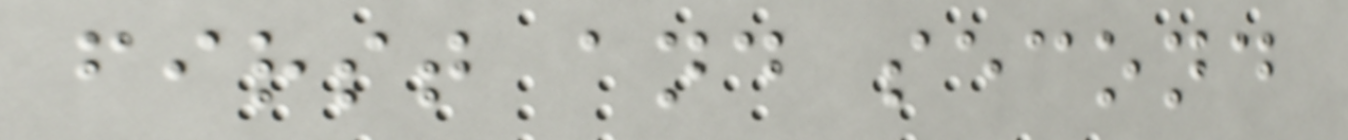first and second
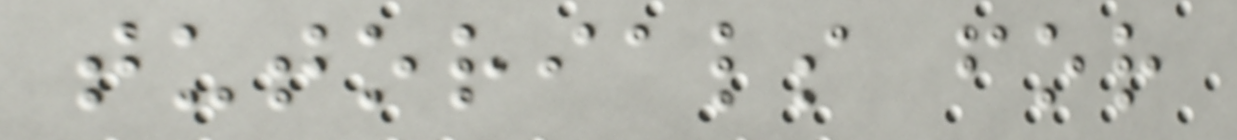tutorials for
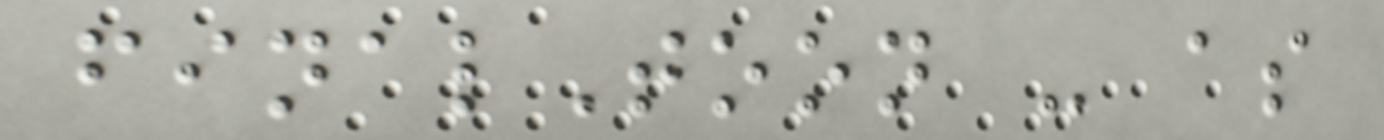finalToon - as
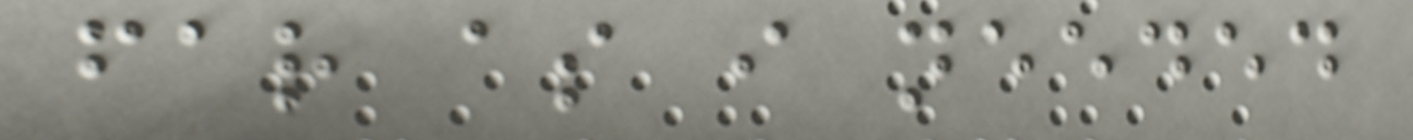far as i needed
